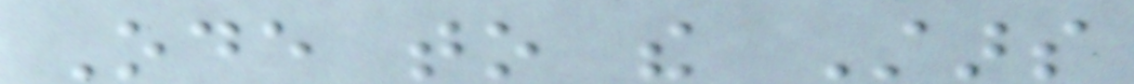Ode to the Stars
